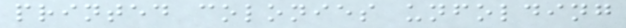printed colonies unfolding
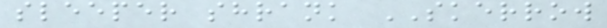sleeper shrank SKERROW
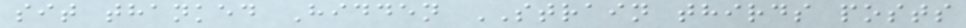sit thanked Hidden STRAIN thirds posts
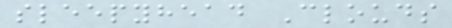sleepyhead Clouds
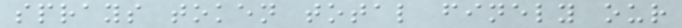sprays token total finely our
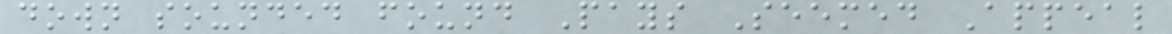down sounded found Pays Seemed Appeal
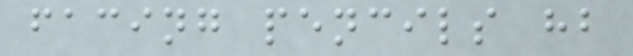facing pencils hb
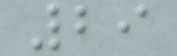29
